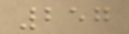257
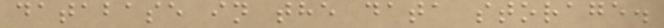database in the data storage.
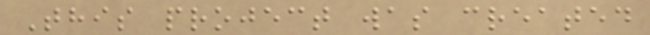This project was created
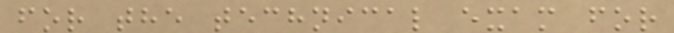for the technical exam for
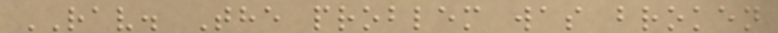RAV. The problem was broken
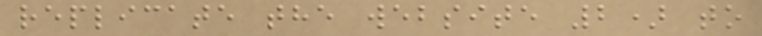replicate the website 2) to
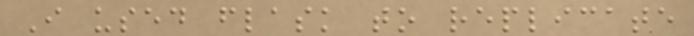I used flask to replicate
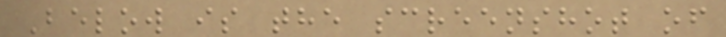Below is the screenshot of
